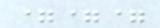===
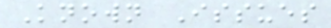Known Issues
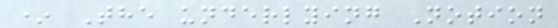* The underlying Notion
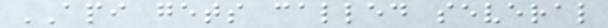API gets called several
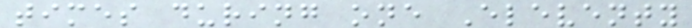times during one Eleventy
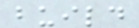build
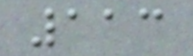113
